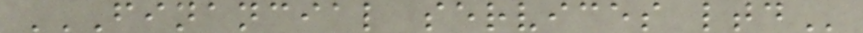FINANCIAL SERVICES LTD
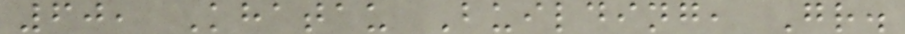60, Khatau Building, Gr.
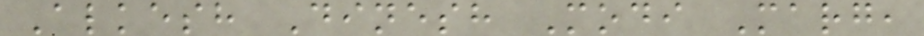Alkesh Dinesh Modi Marg,
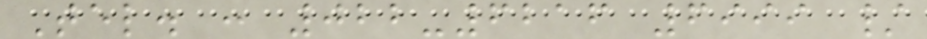Tel. : 022-6216 6999 /
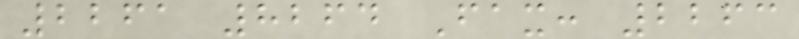2261 8264 Fax: 2263
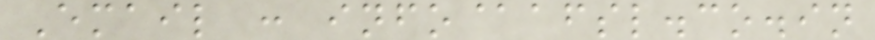Email : info@afsl.co.in
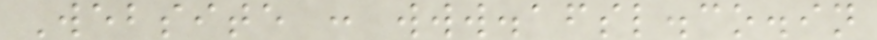Website : www.afsl.co.in
